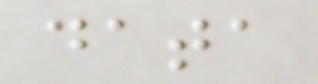data
